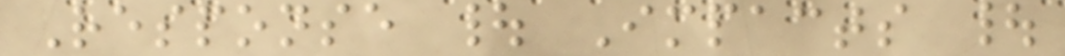Response | Impacts |
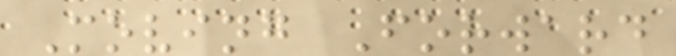Moving Forward
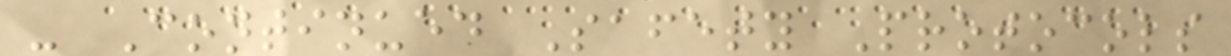- Continued Safety Protocols
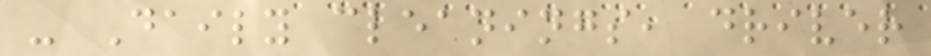- Daily cleanings, driver
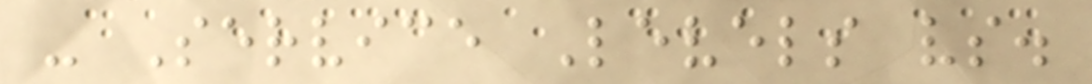- Service Levels vs.
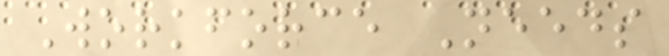Workforce Needs
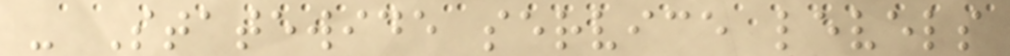- Statewide service levels
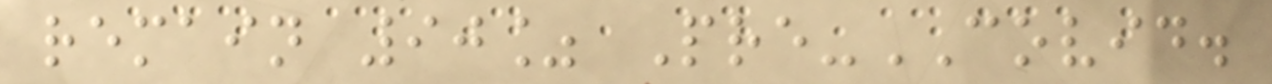remain 90% Pre-COVID.
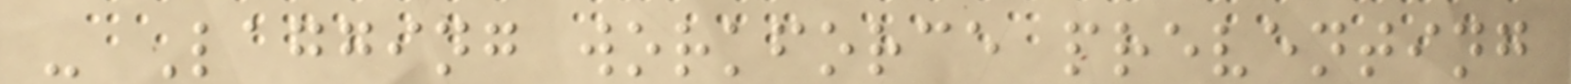- Lagging workforce preventing
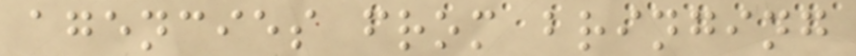agencies from bringing
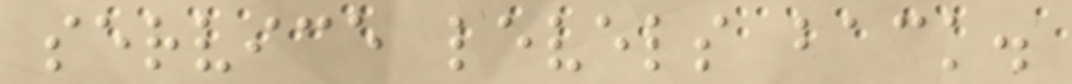service levels back.
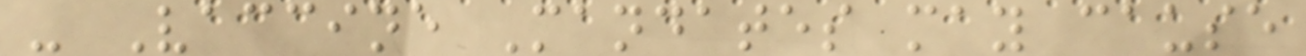- Vaccine Mandates may cause
